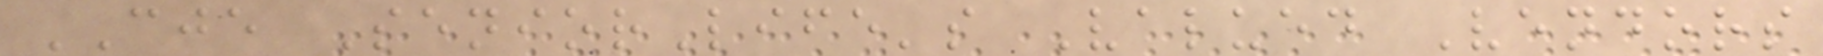CJE SeniorLife's Valued Vendors
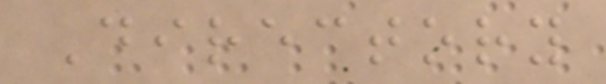Directory
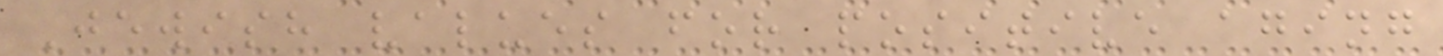Jewish values for positive aging
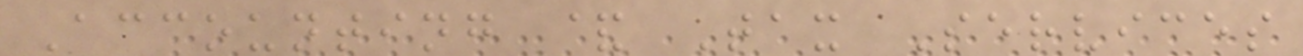Accounting & Tax Services
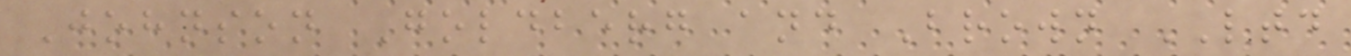Johnson Goldberg and Brown LTD
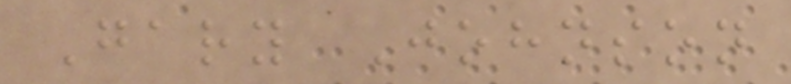Gary Johnson
